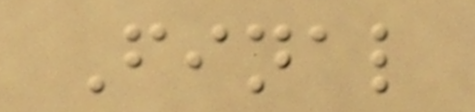Final
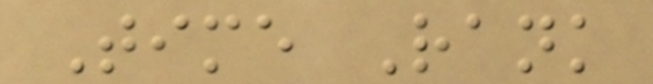Time Rank
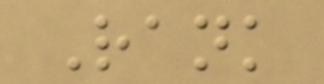Rank
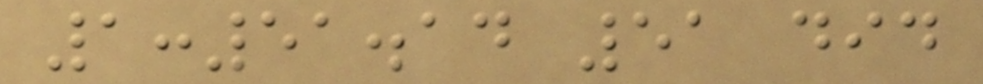1:51.14 51 did
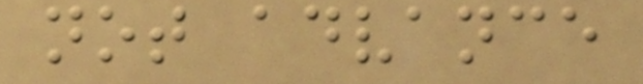not advance
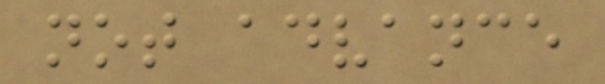not advance
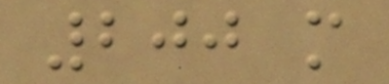200 m
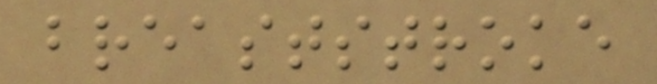breaststroke
